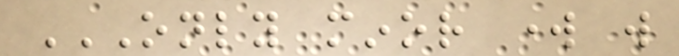ONLY MINOR WORK WILL
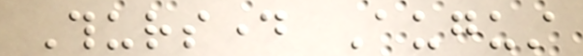Thursday August
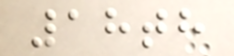18th
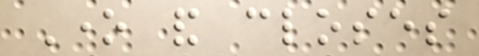One and closes
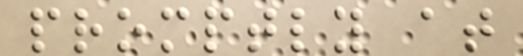promptly at
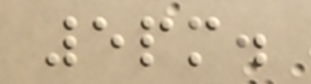5pm.
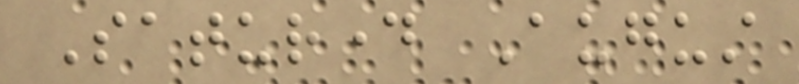Saturday August
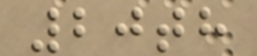20th
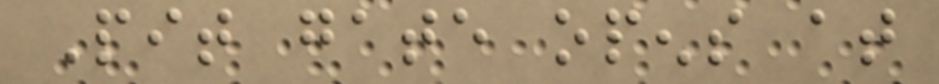Pit gate opens at
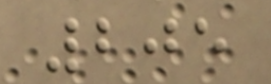205
